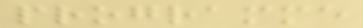programme
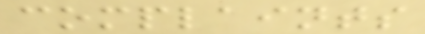complaints
